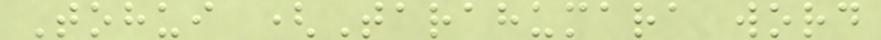Tohui (Tarahumara word
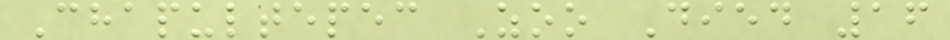Chapultepec Zoo Died 16
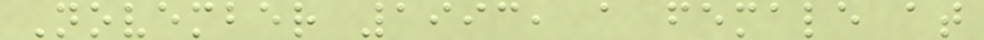November 1993, a female at
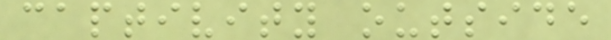captivity outside
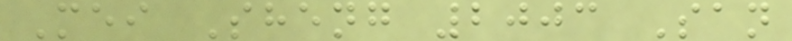Mei Sheng 2003 San
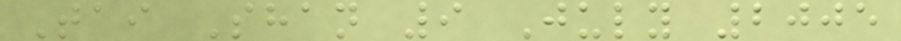Tai Shan 9 July 2005
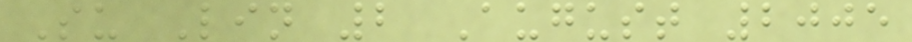Su Lin 2 August 2005
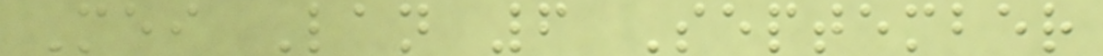Mei Lan 6 September
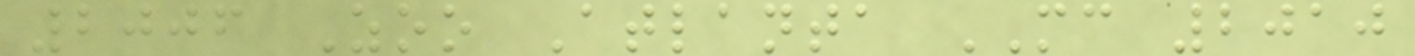2006 Zoo Atlanta MC 2010
